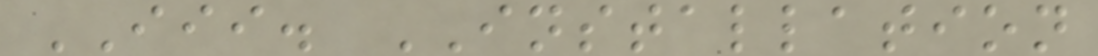III. INSTALLATION
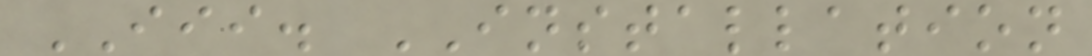III. INSTALLATION
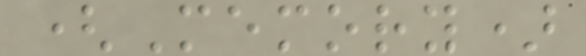(Memory)
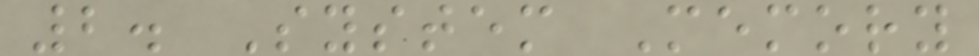2. System Memory
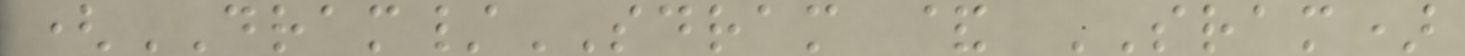(DRAM/SDRAM & SRAM)
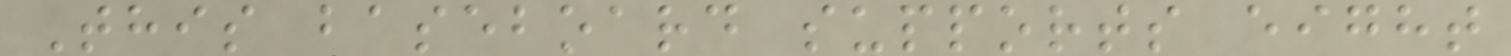This baseboard supports eight
